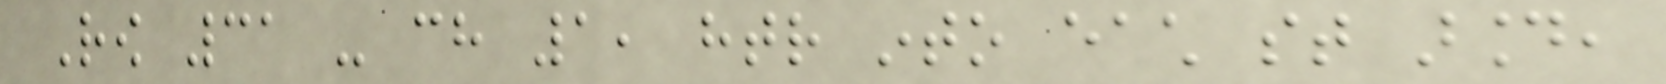Row 31 - ch 1, htr into each st around,
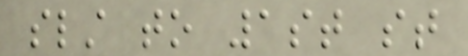slst to 1st st
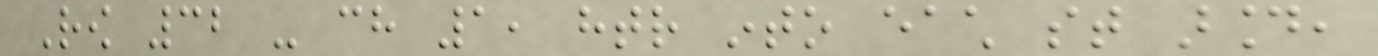Row 32 - ch 1, htr into each st around,
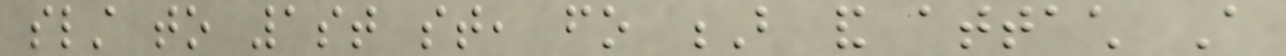slst to 1st st, fo B and attach A
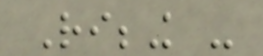Ribbing -
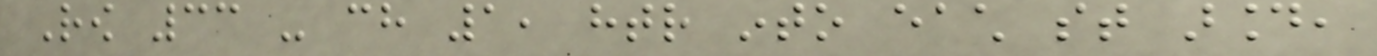Row 33 - ch 1, htr into each st around,
